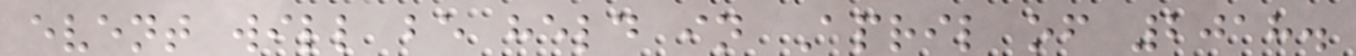event will be held in April of 2018.
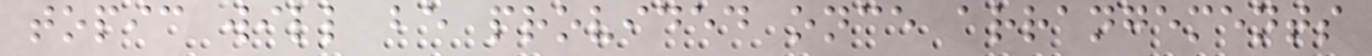topic will be provided once arrangements
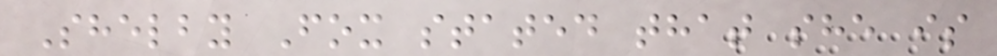Shelby Fox stated that she is
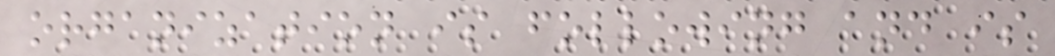organization is following and is
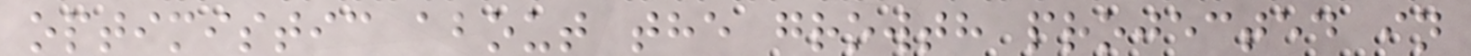optimistic about the growth projected in
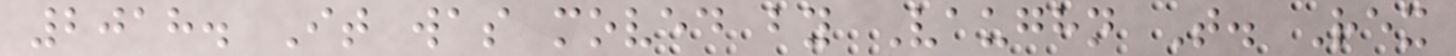2018. It was moved by Vaughn T. Rex
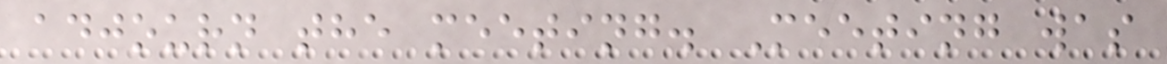adjourn the meeting. Meeting was
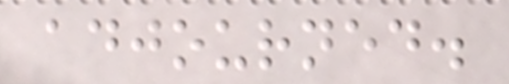adjourned.
